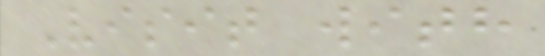Visit with
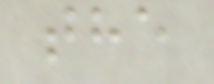the
